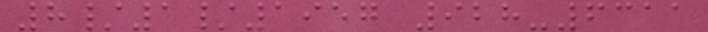8/1/1957 928-6311
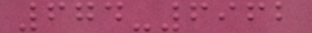674-6962
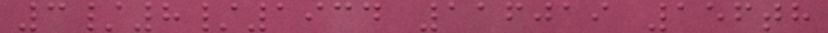3/8/1934 116019 156th
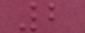2
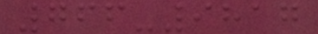766-9817
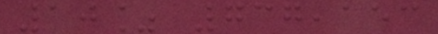10% 737,153
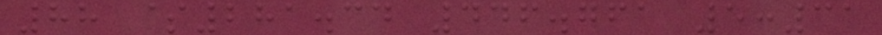88 $281.34 446.761 5:31
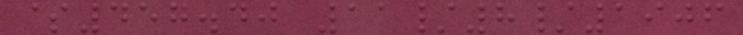$457.40 11/8/1906
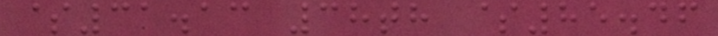$31.13 38th $85.46
